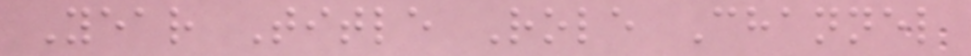Year Title Role Channel
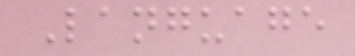Language
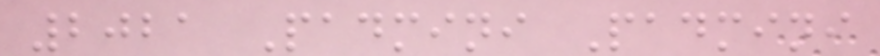2021 Padmini Padmini
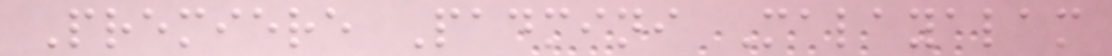Premiere Padmini Malayalam
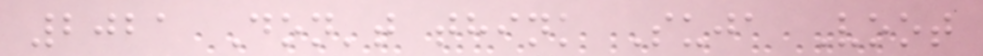2021 Don't think Suja Voot
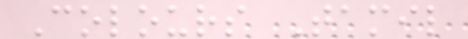Colours Tamil
